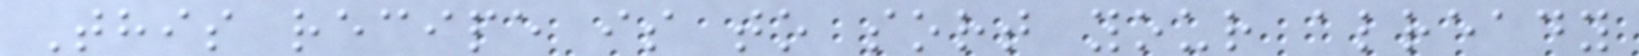This recipe is to sort your already
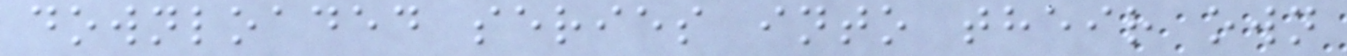downloaded series into their own
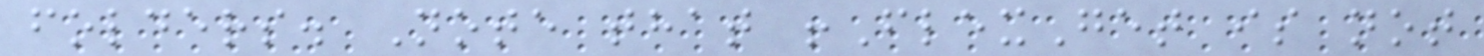folders. Note that !FlexGet is not
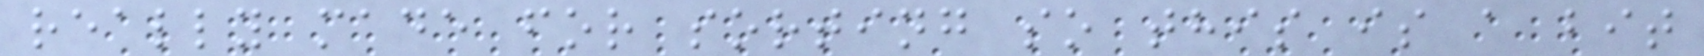really made for sorting so this is a bit
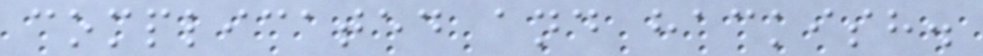complicated and hackish.
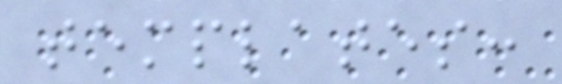templates:
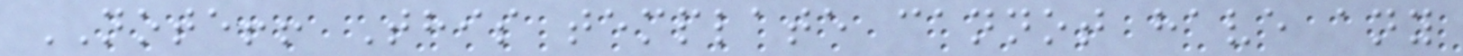NOTE!! This template cannot have any
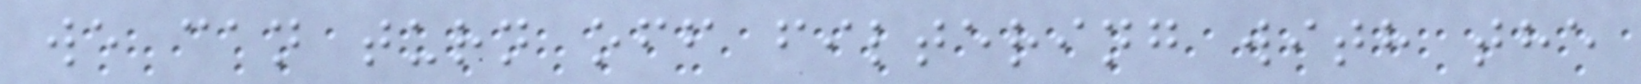we can turn off filtering with the
